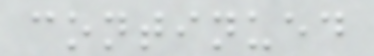continued
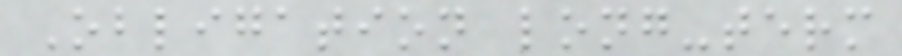Obligation long-term
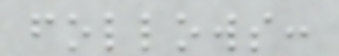follows:
